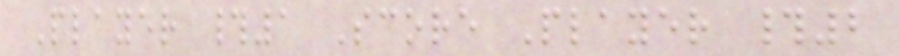Player #1 Score Player #2
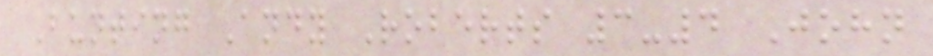Bunting Andy Roberts 3-4 John
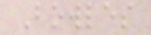Bowles
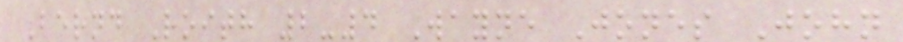Bernd Roith 2-4 Wayne Jones John
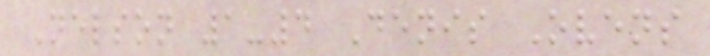Nelson 1-4 Denis Ovens
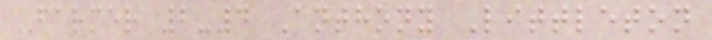Farmer 2-4 Anthony Littleton
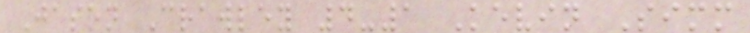Jason Crawley 4-1 Kevin Simm
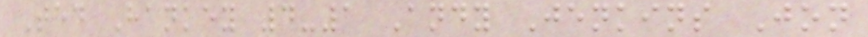Ted Hankey 4-1 Andy Jenkins Jon
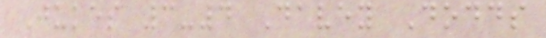Jukes 3-4 Davey Dodds
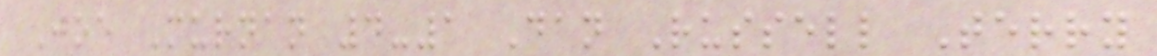Joe Murnan 4-1 Dan Russell Terry
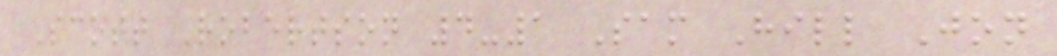Scott Robertson 4-1 Sam Hill Jon
